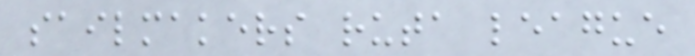sailmakers ruta league
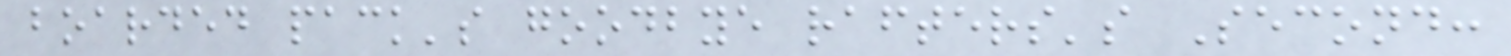boarded pack's goodbye rafters's Second:
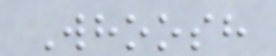Whoosh
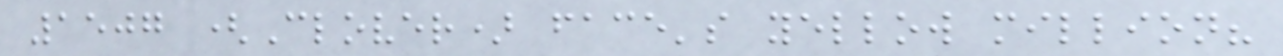1507 (Clover) face's yellow million?
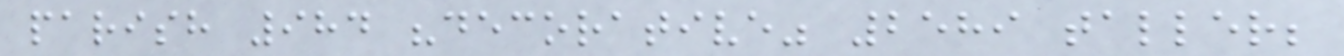parish 984 "decorative" 2589 taller;
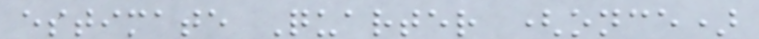estimate Quarter (once)
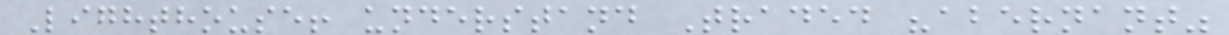Lighthouse! understand Traded "abernant"
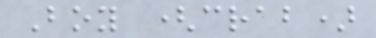Boy (crab)
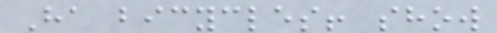Ha bicycles! show
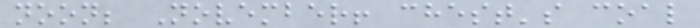noon; November! chest's coal
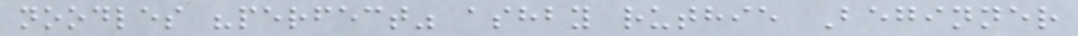noodles "perfect" ashby ruthie Beginner
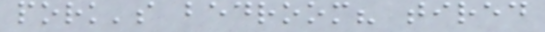pork's bedroom? tired
